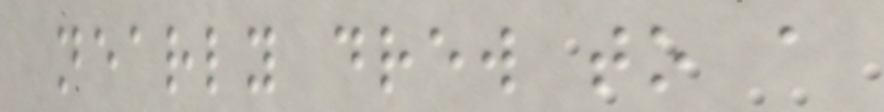nearly drew to a
